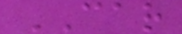CAR
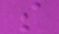s
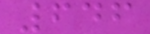646
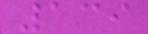139
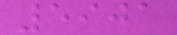5901
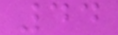44
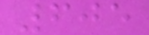605
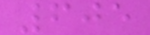605
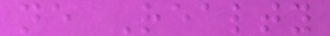ne Realty
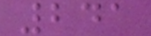241
